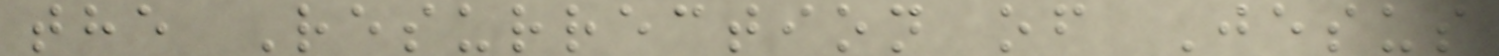the Resurrection of Jesus
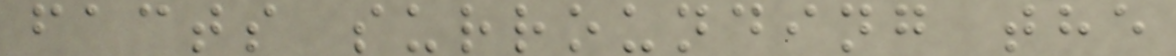facts surrounding the
